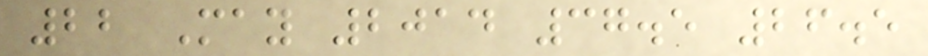22 May 2014 37.5 26.5
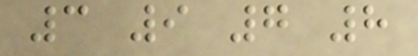3 9 7 8
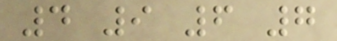4 9 6 7
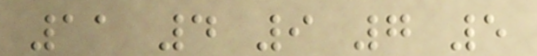11 4 9 7 5
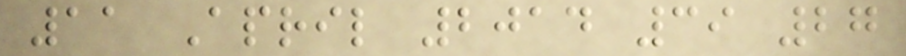11 April 2014 39 27
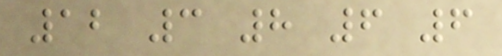12 3 8 6 6
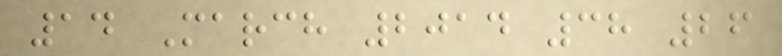14 March 2014 38 26
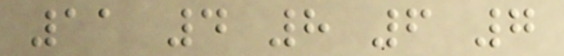11 4 8 6 7
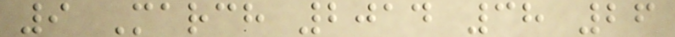9 March 2014 38 26
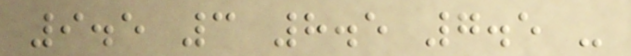9.5 3 8.5 7.5 -
